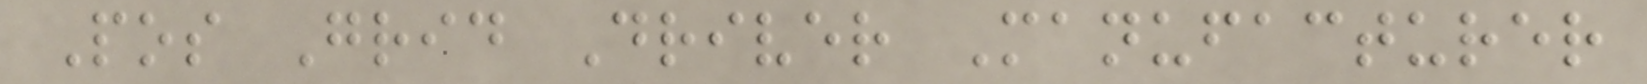Pos Grid Driver Manufacturer
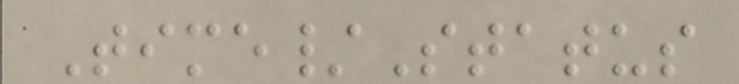Time/Status
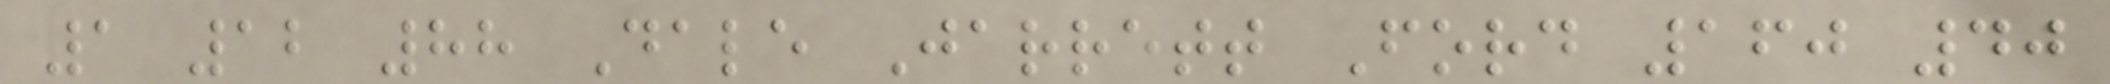1 12 88 Dale Jarrett Ford 160 40
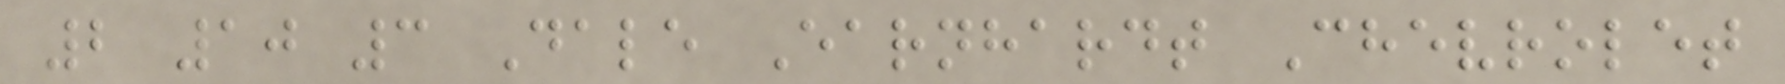2 10 3 Dale Earnhardt Chevrolet
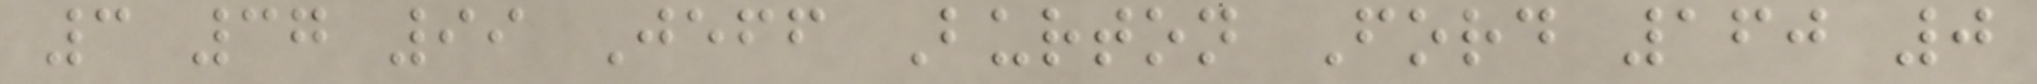3 37 99 Jeff Burton Ford 160 0
